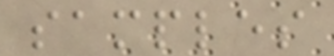samples
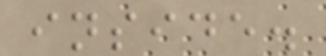inside.
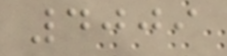4009
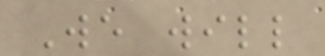We will
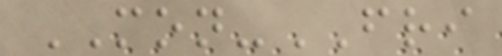MON-FRI
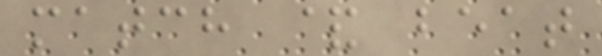match & beat
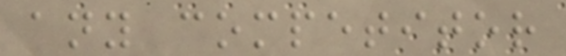any competitor
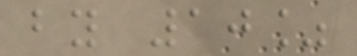by 10%
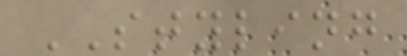STYLING
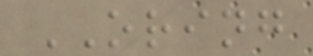ORING
